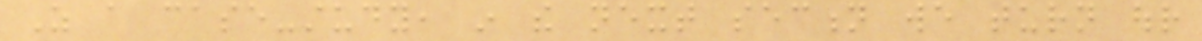As a case-study, in the next section we turn our
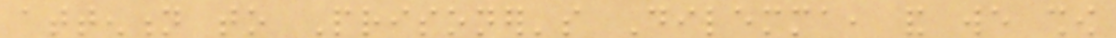attention to Prisoner's Dilemma, and we show
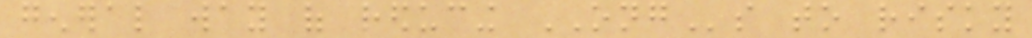general way of reducing ONGs to risky
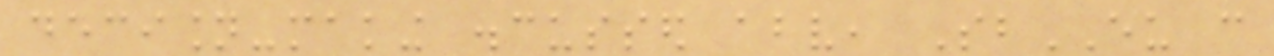decision-making discussed above, SbEU can
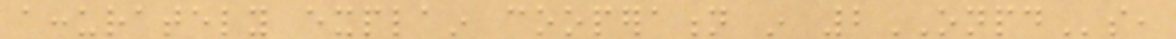accurately explain cooperation in 2ONPDs,
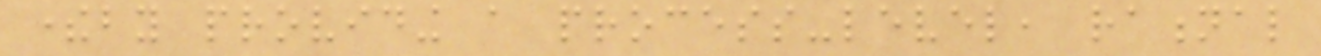thereby providing a process-level, rational
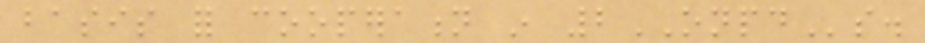basis for cooperation in 2ONPDs.
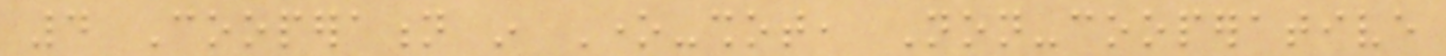4 Cooperation in One-shot, Non-cooperative
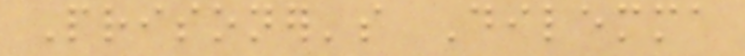Prisoner's Dilemma
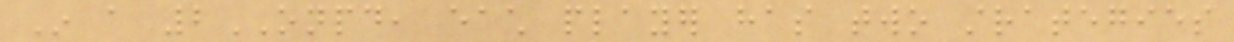In a 2ONPD, each player has two strategies
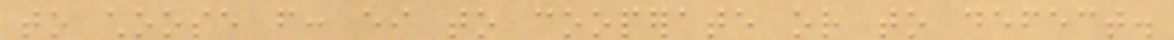to choose from: either to cooperate or to defect.
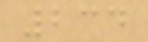234
